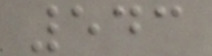543
